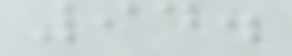94.
